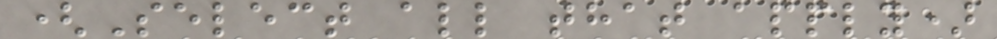(Select all that apply)
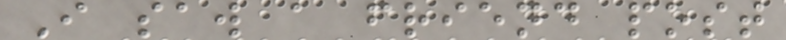I saw a friend post
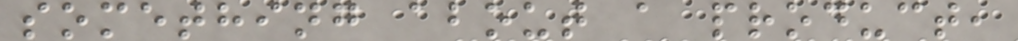something about a product,
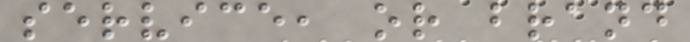service, or brand
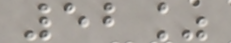52%
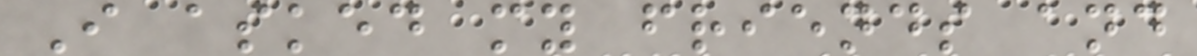I asked my friends and
